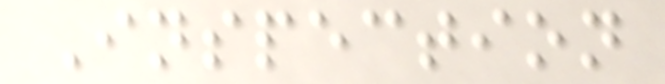Inspection
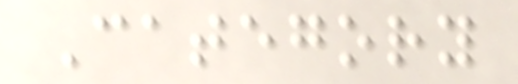Category
